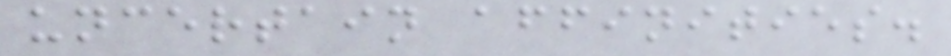uncertain affinities.
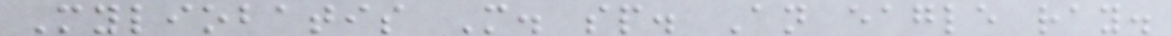Myliobatis M. sp. An eagle ray.
